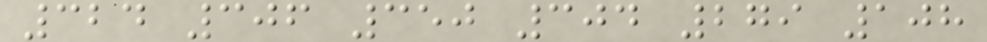324 306 350 304 279 108
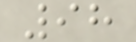98
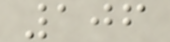106
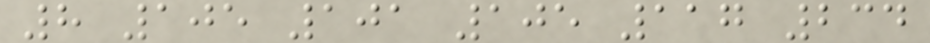8 105 101 105 117 234
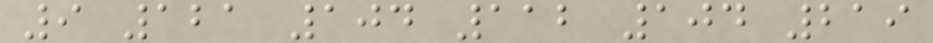9 121 104 112 104 219
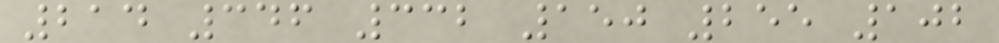214 346 332 150 255 102
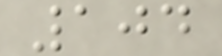104
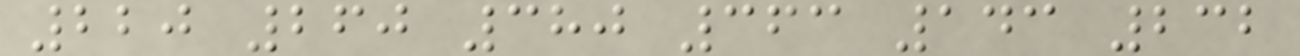220 260 380 363 143 232
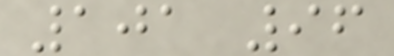101 96
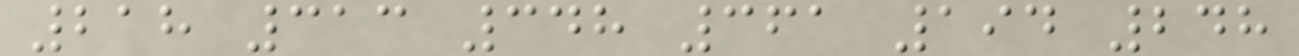218 313 348 361 194 248
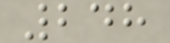248
